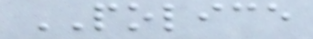POLICE
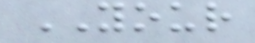YOUR
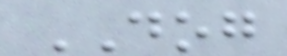DOG
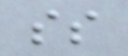ss
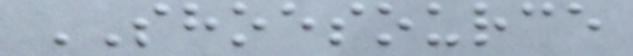SHOESOURCE
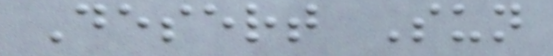Desert Sun
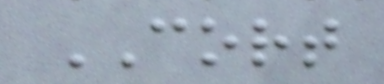CORT
